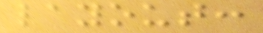layout:
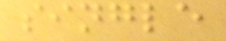single
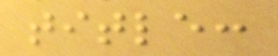title:
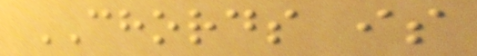CHORDS is
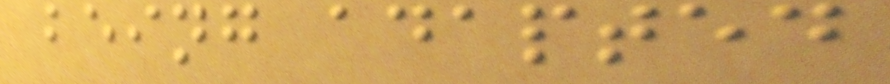being adapted
